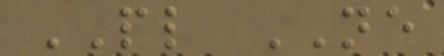PL NE
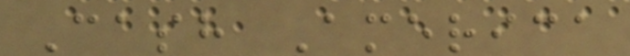Cash America
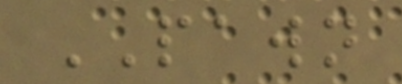PAWN
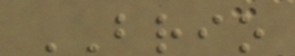BRIO
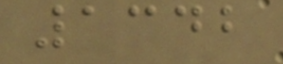1342
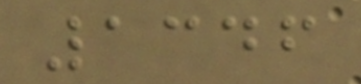1346
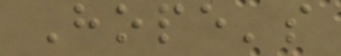Hope's
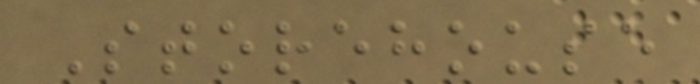Storehouse
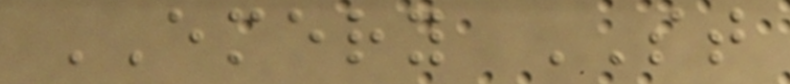EMERY ST
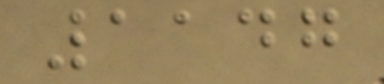1147
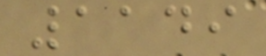1149
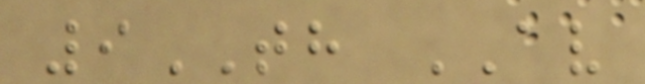9TH AV
